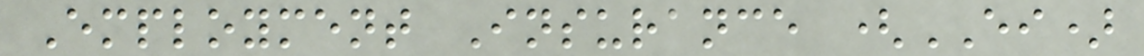Employment Insurance (EI)
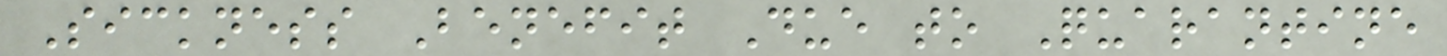Sickness Benefit Due to Quarantine
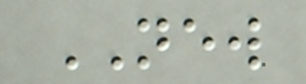NEW
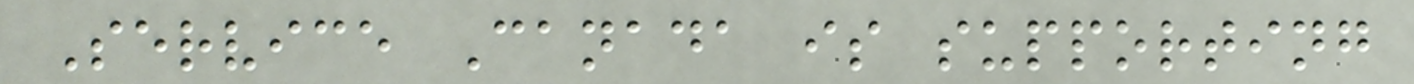Service Canada is supporting
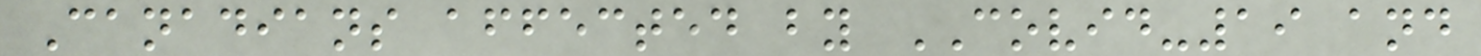Canadians affected by COVID-19 and
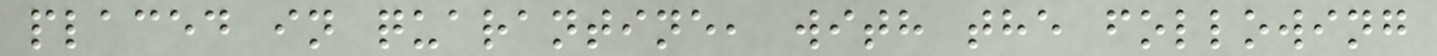placed in quarantine, with the following
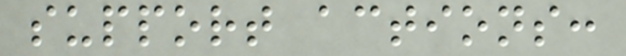support actions:
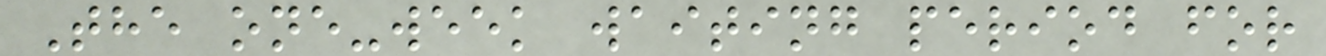The one-week waiting period for
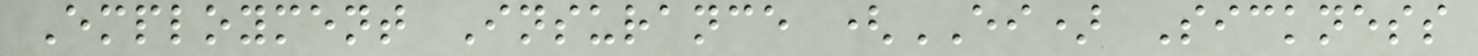Employment Insurance (EI) Sickness
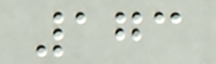173
